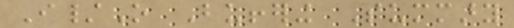I/O Buffering Summary
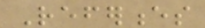References
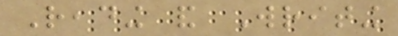Reading and Writing
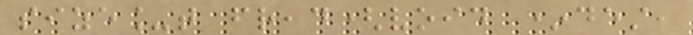size_t fread(void *dest,
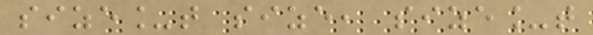size_t size, size_t
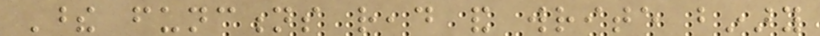These functions read and write binary
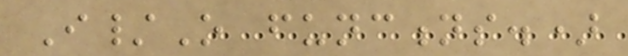I/O functions.)
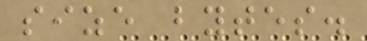size bytes.
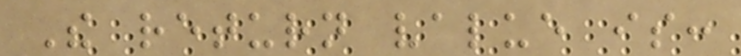The return value is:
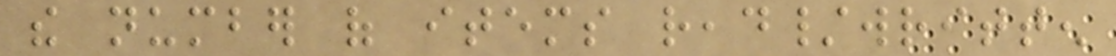the number of items read/written
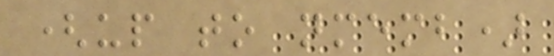(up to nmemb)
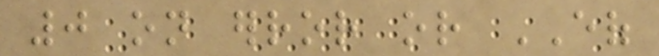0 on error or EOF
